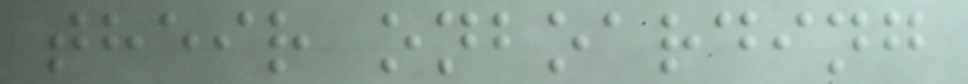their onboarding
